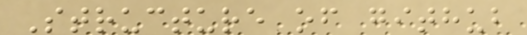Structure of github
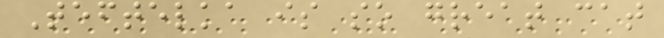Teftelka is so great cat
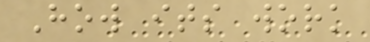How its work
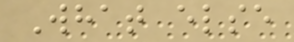What else
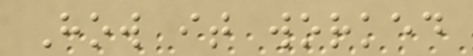How it worked
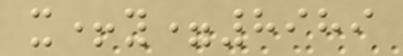x+y=8989
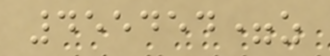455454=z
